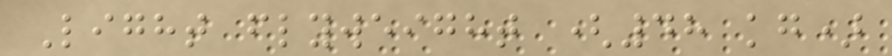Light flyweight (48 kg)
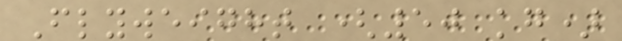Flyweight (50 kg)
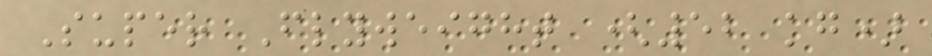Super Flyweight (52 kg)
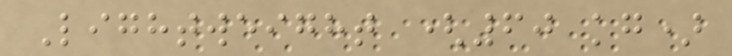Lightweight (60 kg)
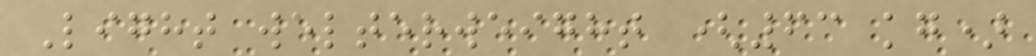Light welterweight (63 kg)
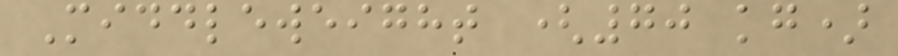Middleweight (70 kg)
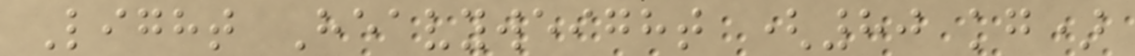Light Heavyweight (80 kg)
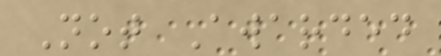Not Awarded
